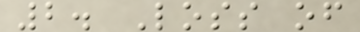2. Loss of
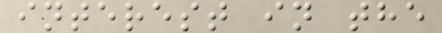interest in the
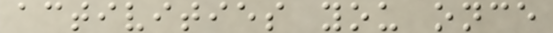activities you once
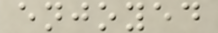enjoyed
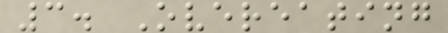3. Overeating
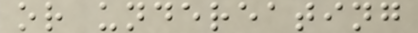or undereating
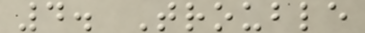4. Trouble
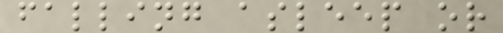falling asleep or
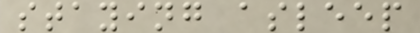staying asleep
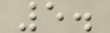5.
